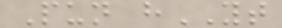Pun hYT
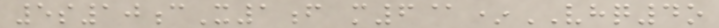5s10cX1f m6@*VHQ4o
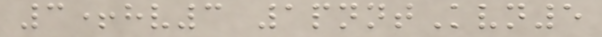3+hv3 1pnntKvn5
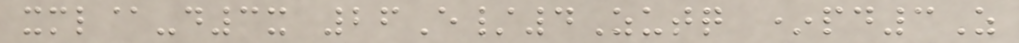xml@-d3x 26E/4Zutq *pd3Z
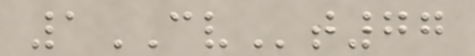1CVt77
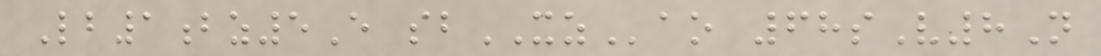Lb1bz5E sbXZao 68sV8N
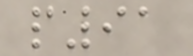p91
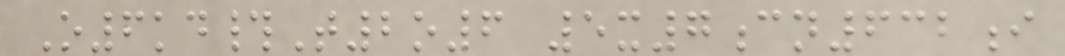O6kd#T2o6 5x7cn632i
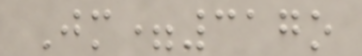Jm=317o
